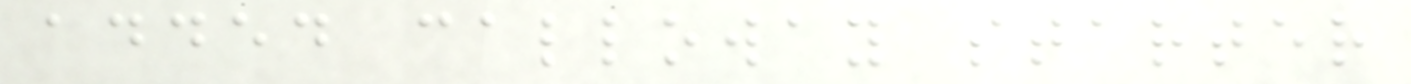added calloway starter
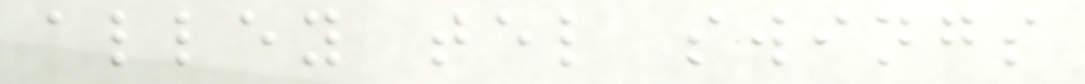alley tel swings
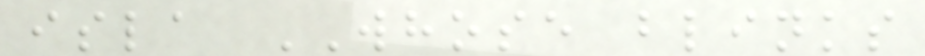isla WHOSE blinks
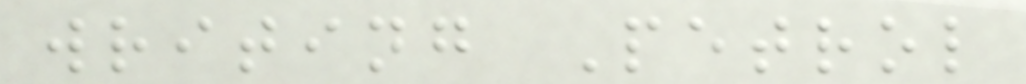writing Petrol
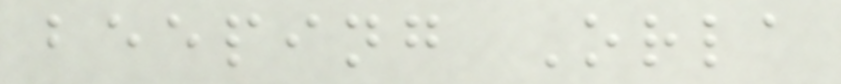beeping Orla
